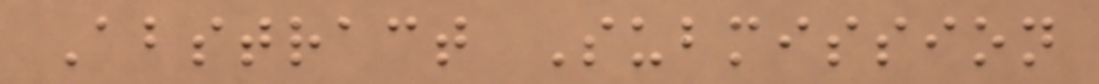Abstract Submission
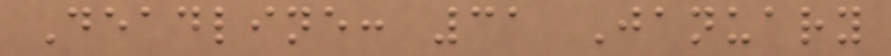Deadline: 31 January
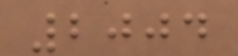2004
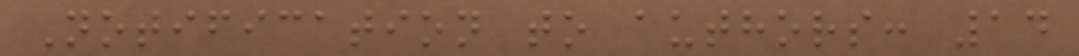Notification to authors: 14
